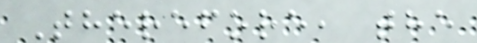Therefore, the
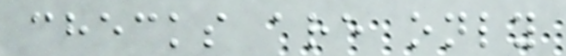checks are only
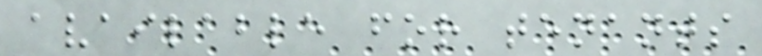available for tenants
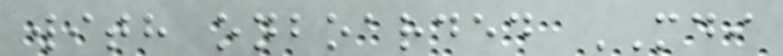with onboarded MDI
